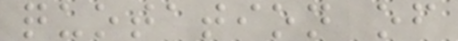quotation of
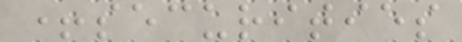+securities
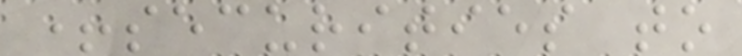+securities to
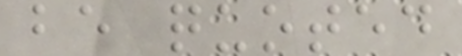be quoted
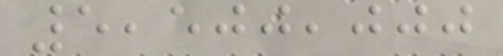5,500,000
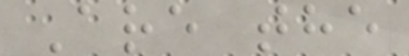Are the
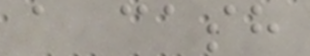a cash
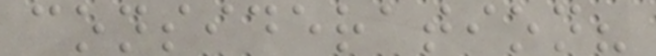consideration?
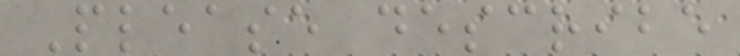Please describe
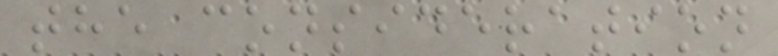the consideration
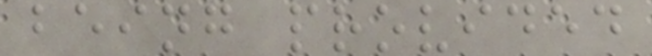being provided
